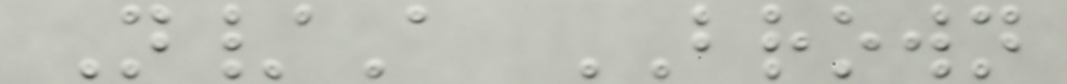N/A BROWN
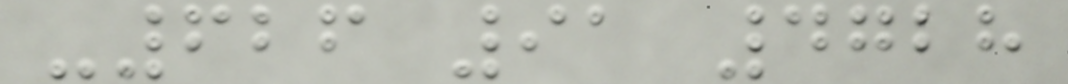-626 91 4728
